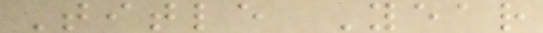Title Year
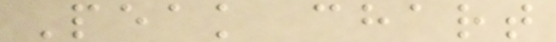Peak chart
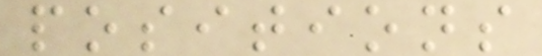positions
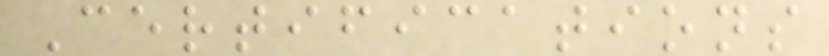Certifications
